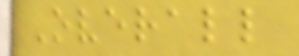Overall
